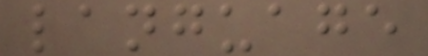language
